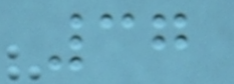37
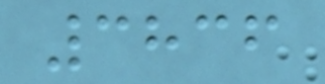3836
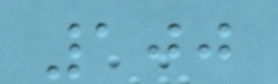100
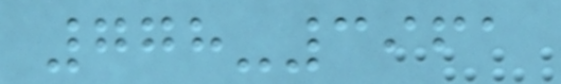778-3961
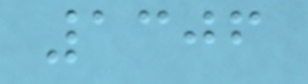1306
